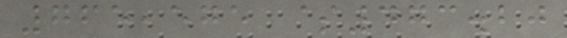765,575 $473.20
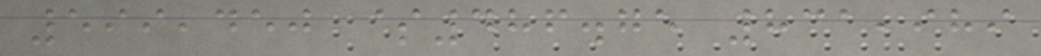599,450 $486.75 831,989
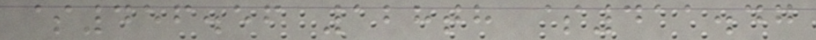$456.56 128th $411.47
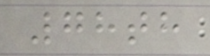78th
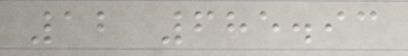12 685.93
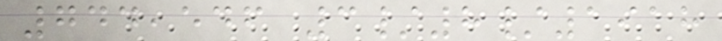744,546 3/8/1918
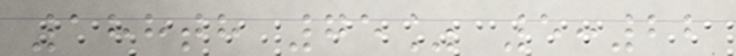188th 75% 5:22
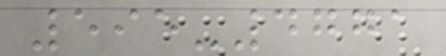595-4771
